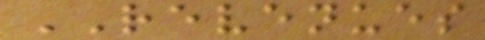REVENUES
